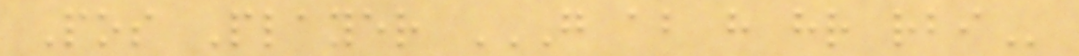Pos Player G AB H HR RBI
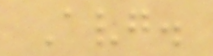Avg.
